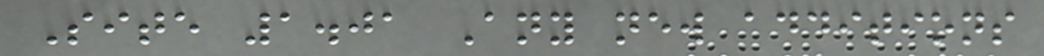Site 1.01 Any new additions
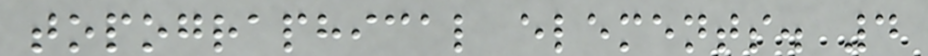topographical elements. 4
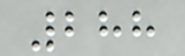288
